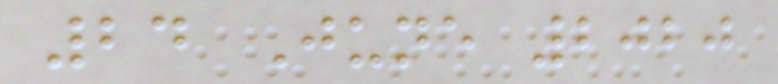24 June 2020
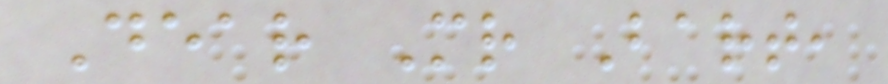Dear Mr Bart,
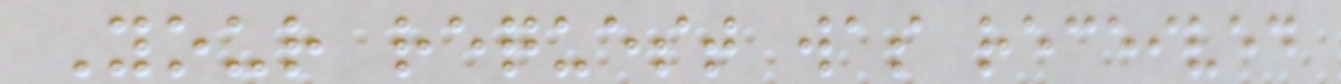Your request was received
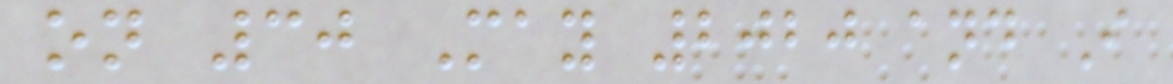on 30 May 2020 and I
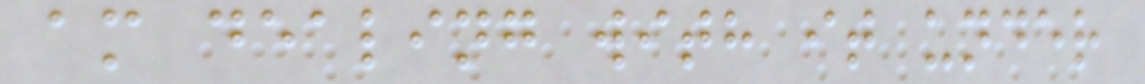am dealing with it under
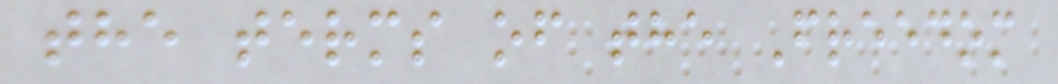the terms of the Freedom
